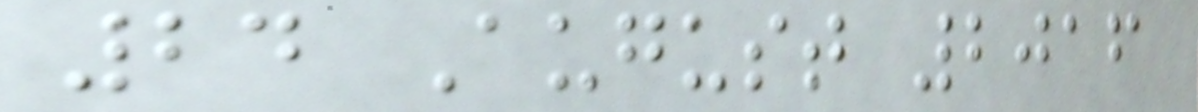24 August 2016
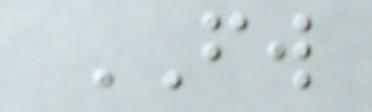FW
